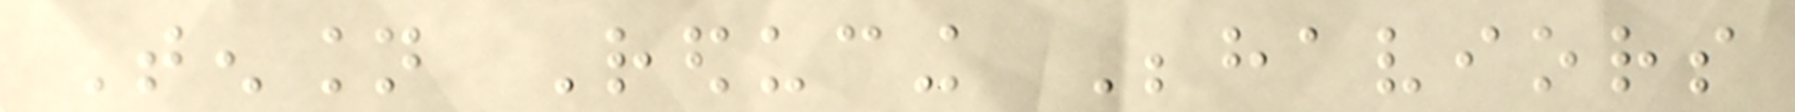Tension Reducing Behaviors
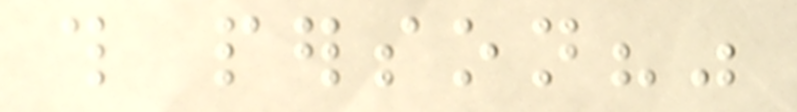this person?"
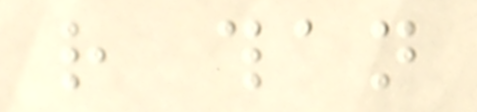rather than
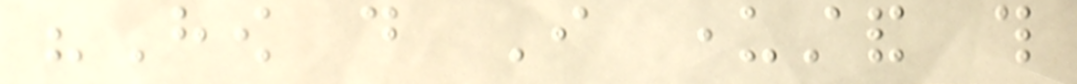"How do I understand this
